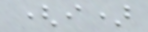(i)
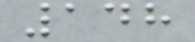148
